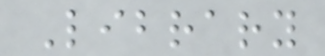Library
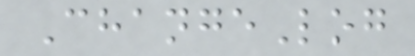ChangeLog
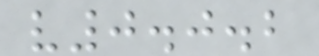v0.0.2
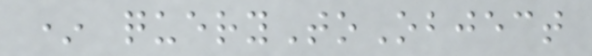* queryToObject
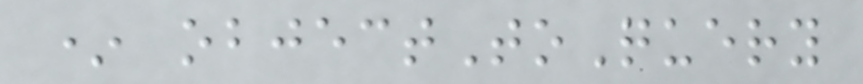* objectToQuery
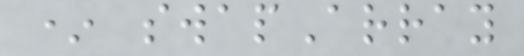* swapArray
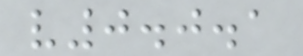v0.0.1
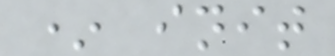* init
